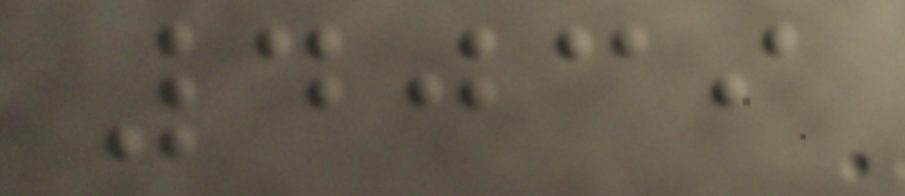4039
